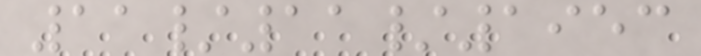11/11/1953
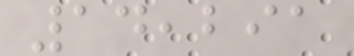14,291
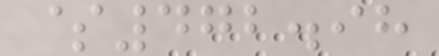$472.98
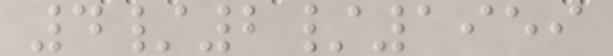4/2/1959
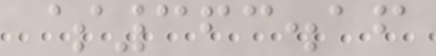$363.16
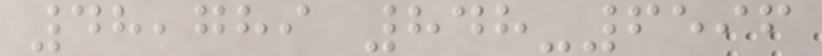48,789 848-6596
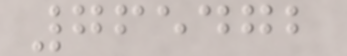765472
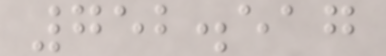752.517
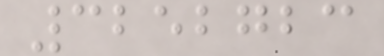3252723
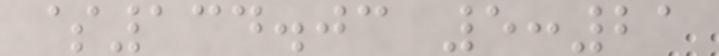$134.03 5:21
